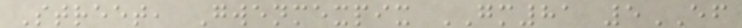Street, Gwenmexpix GM81 5EF
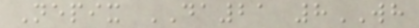Nepix DA21 8WH
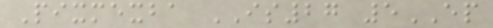Pixmexba IS27 5EP
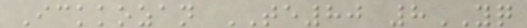Ickkozan TE80 8YQ
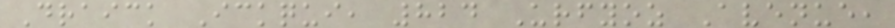Draick Ickqui, 824 Urfyoz Avenue,
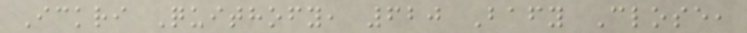Ickri Quithofy, 620 Bafy Close,
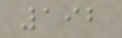192
